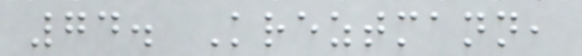74. Kreztmann,
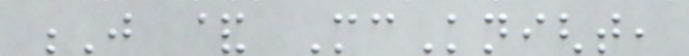J & McKnight,
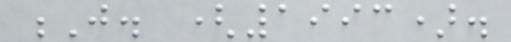J. (1993).
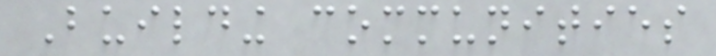Building communities
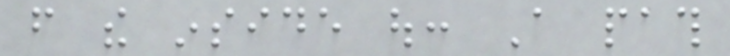from the inside out: A path
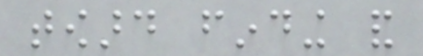toward finding and
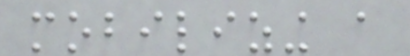mobilizing a
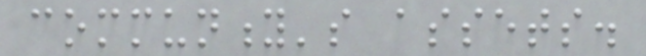community's assets.
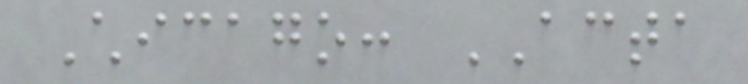Chicago: ACTA
